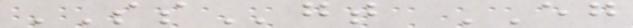SSgt EG
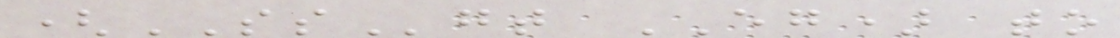(SSgt EG) to
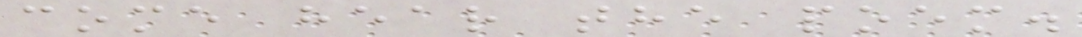come hear the poem.
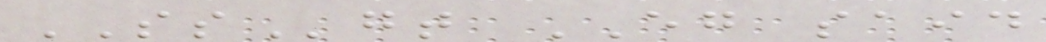SSgt EG said
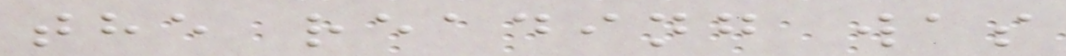the reading was
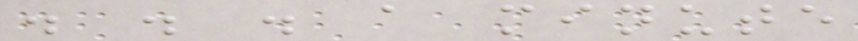. . . a minute
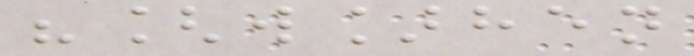"[w]hen
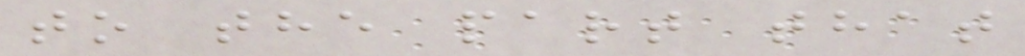to the part that
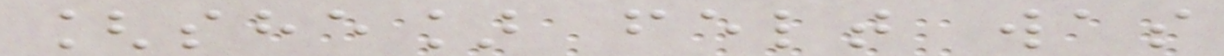[she] felt was
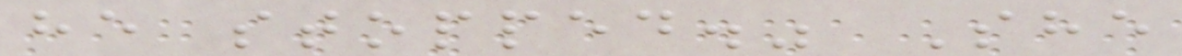he stopped." She
